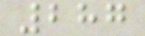287
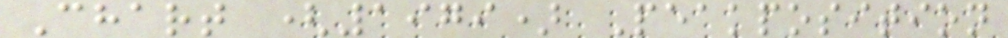Chart (1979) Peakposition
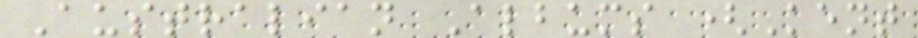Australian Albums (Kent
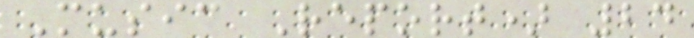Music Report) 24
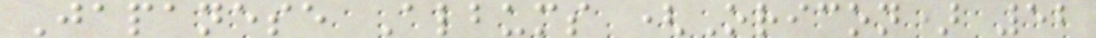Japanese Albums (Oricon) 52
